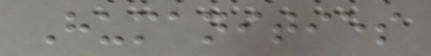Humanities
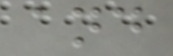and
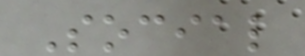Social
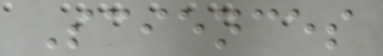Sciences
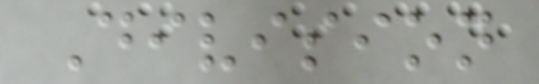Division
